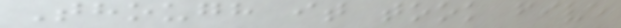Though it took five
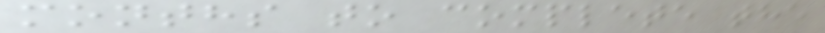months to complete the
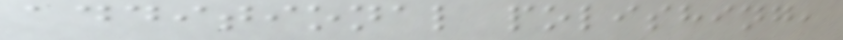additional polishing,
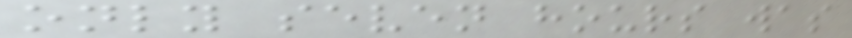only seven hours was
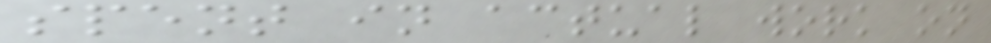spent in actual work on
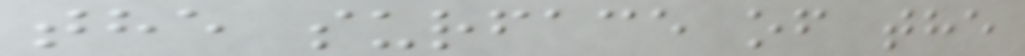the surface of the
